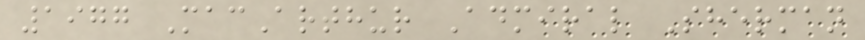1977 MacArthur Admiral Sherman
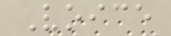Voice
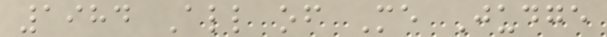1984 All of Me Judge
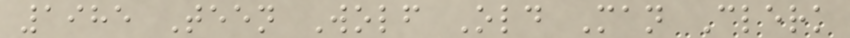1985 Teen Wolf Old Man Clerk
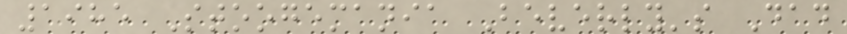1985 Stoogemania Beverly's Dad
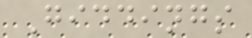Giddings
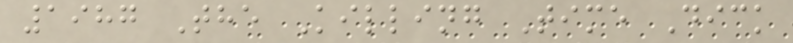1987 The Killing Time Dick
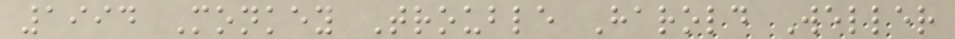1994 Monkey Trouble Harold Weller
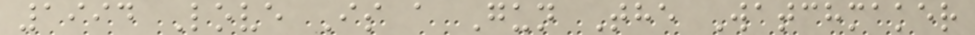1994 Love Is a Gun The Watchmaker
